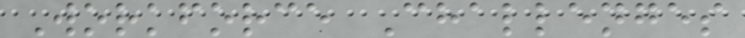Workforce Challenges
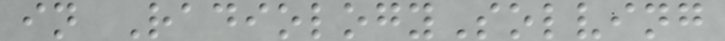in RadiologySolving
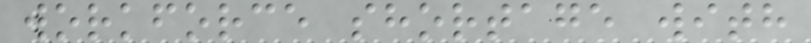workforce shortage with
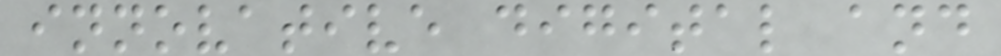innovative digital and
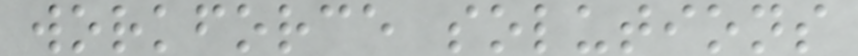workforce solutions
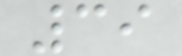39
